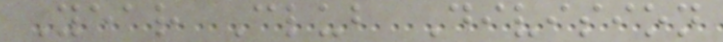Year Club Division
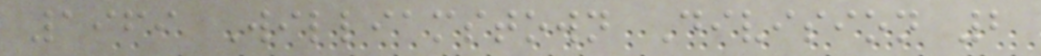1969 Williamstown Division 2
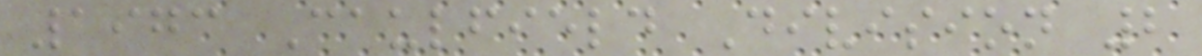1973 Caulfield Division 2
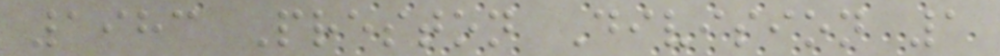1983 Preston Division 1
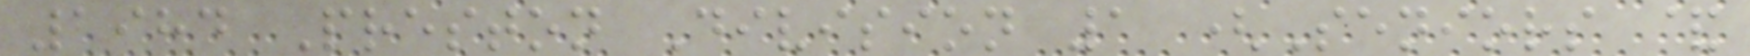1984 Preston Division 1 (Seniors &
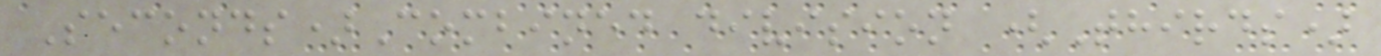Seconds)Combined division (Thirds)
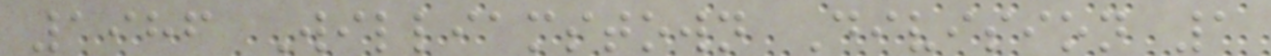1986 Williamstown Division 1
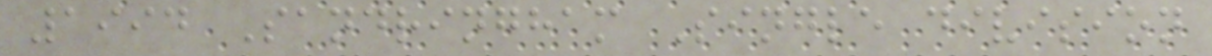1994 Sandringham Single division
